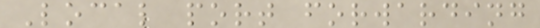Local port forwarding
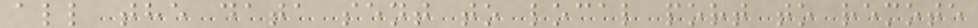all the data sent to local port to remote
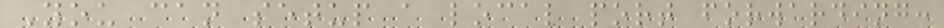You can setup a local port forwarding:
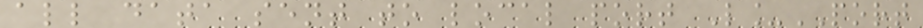all data sent to local port L_PORT
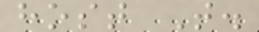host T.
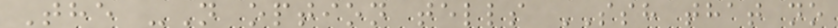The -N option tells SSH that no
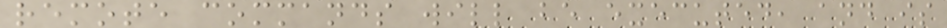remote commands will be executed, and is
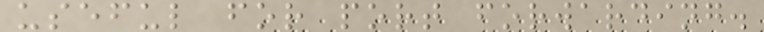useful for port forwarding.
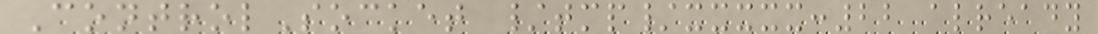ControlSocket /tmp/xxxxx:22 already
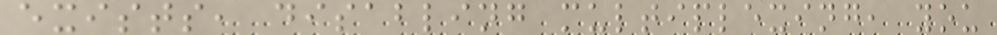exists, disabling multiplexing, you
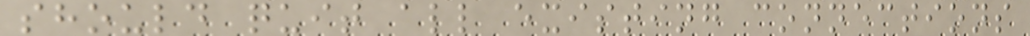should quit all existing connections
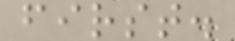first.
